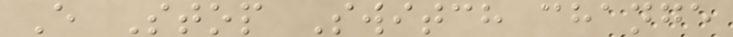E Stop Switch change
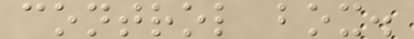control box.
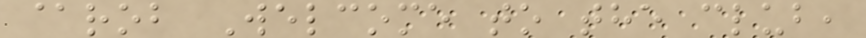@rob Welcome to the club,
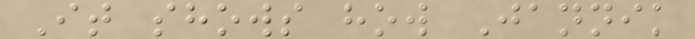It shows how Jannik
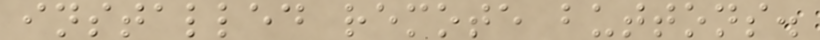installed remote buttons.
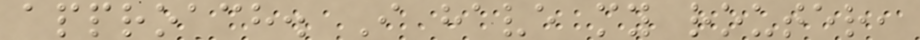approach. I have my router,
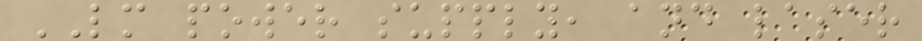LM power supply, and laser
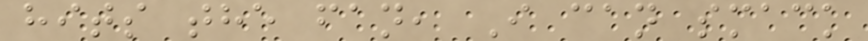hits the fan, I can smack
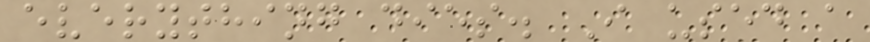everything dies. I used a
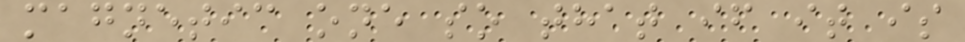magnetic one so that if it is
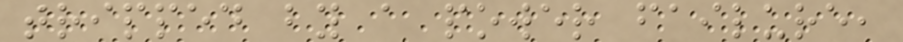tripped by a power failure,
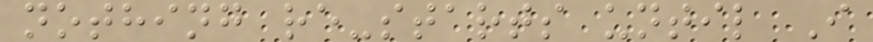nothing re-starts until I
